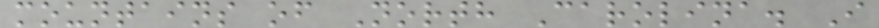mountains of North Carolina. I
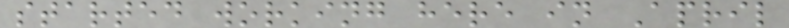started working here in April
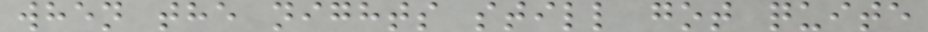when the nights still got quite
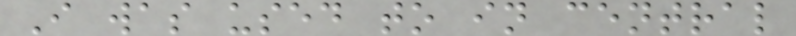I was used to in central
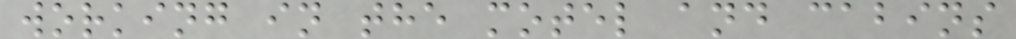working in the motel and cabins
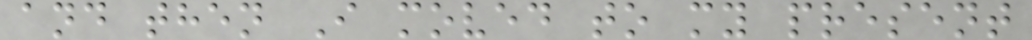and then I moved to my present
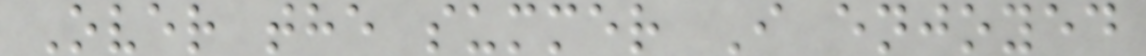Over the summer I enjoyed
